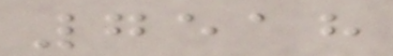7518
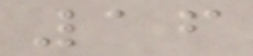16
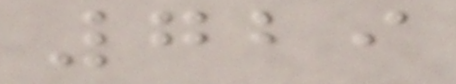729
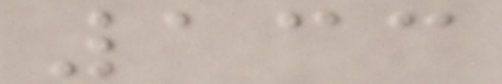133
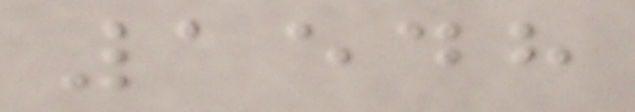1548
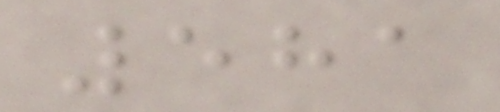581
